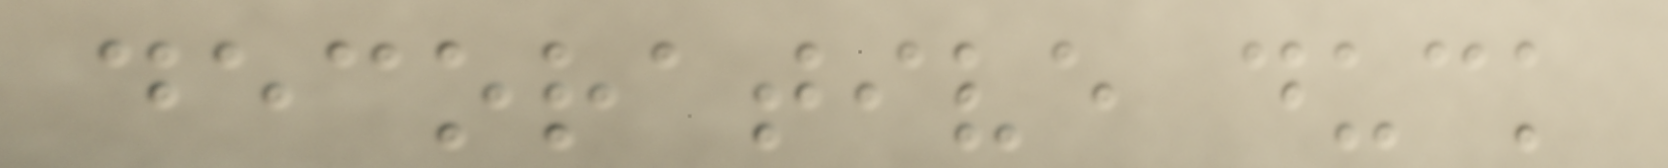decorative duck
